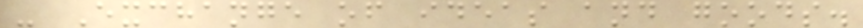- Exchange of ideas and goods.
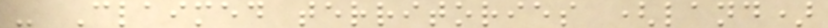- Claimed territories (land)
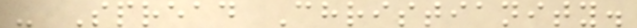- Spread Christianity.
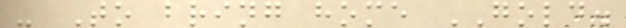- To bring home GOLD.
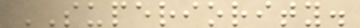SUPERIORITY.
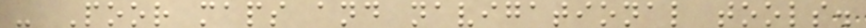- Poor maps and navigational tools.
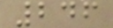246
